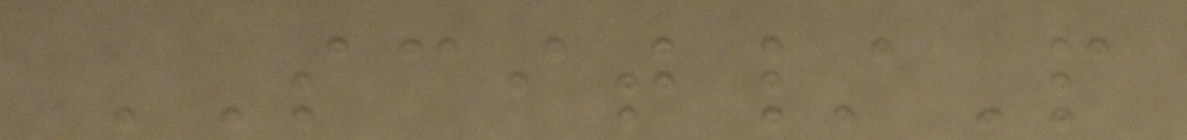SCIT/P
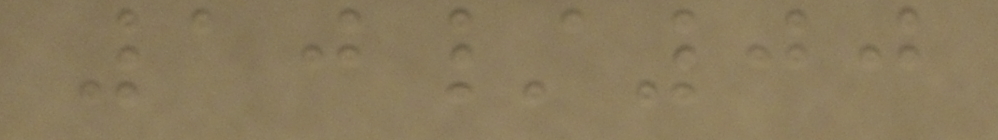10/00
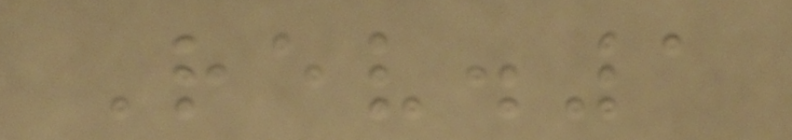Rev.1
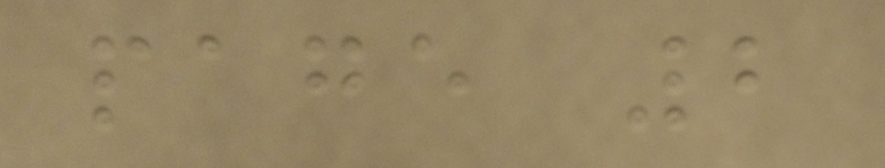page 2
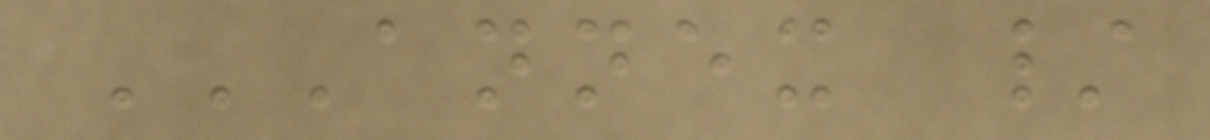ANNEX /
